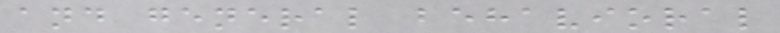and general behavioral
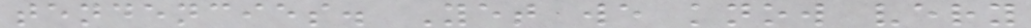tendencies. Yet we know very
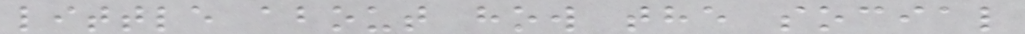little about how the social
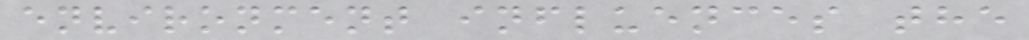environment influences the
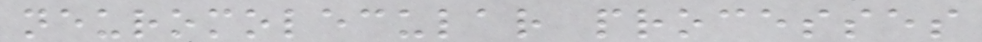neuromolecular processes
